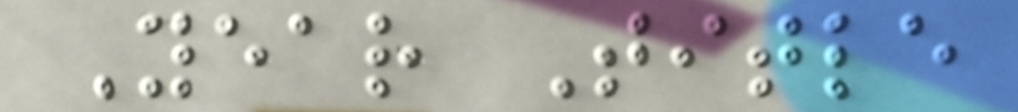Year Title
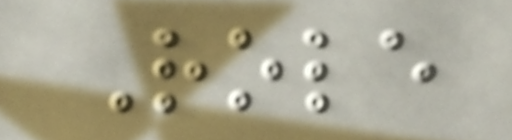Role
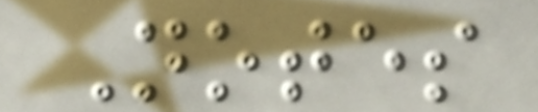Notes
